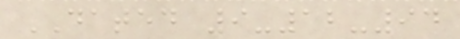DATED 9-12-94
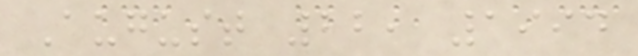August 22, 1994
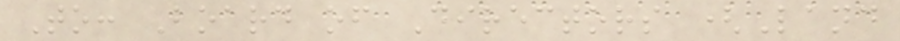To: Board of Directors (Land
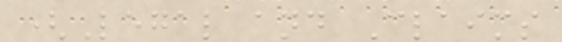(Legal and Claims
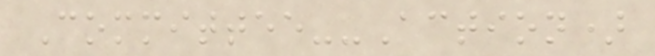Committee--Action)
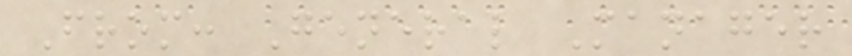From: General Manager
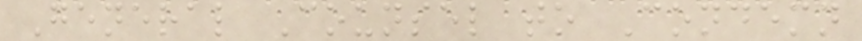General Counsel to Condemn
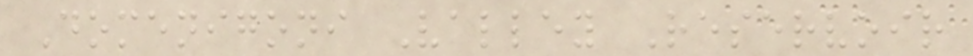Domenigoni Valley Reservoir
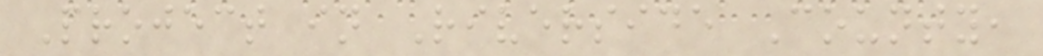Project in Riverside County,
